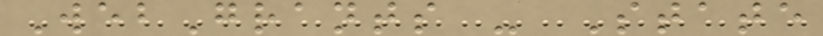WebGrants - State
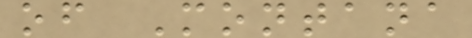of Montana
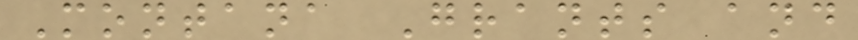Montana Grants and
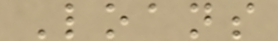Loans
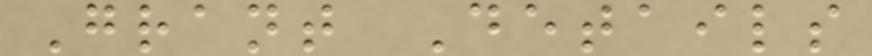Grant Details
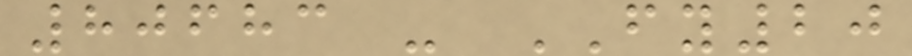80683 - FY20
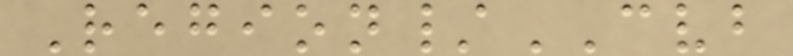Region/CVB
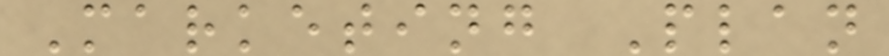Marketing Plan
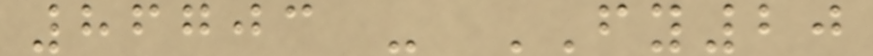86703 - FY20
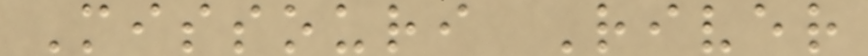Missouri River
